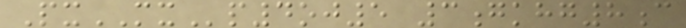PxMXp4oj5 3gkhg8c
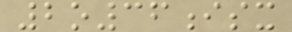2o36isx
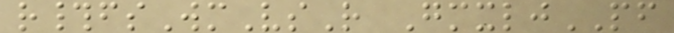r#fsWmVsR GmxljPF
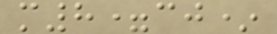m8=cj*
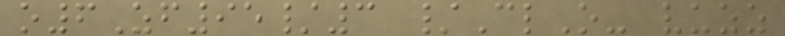o6Zf95/3 /ClO- vuzz
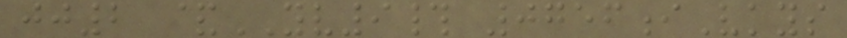jj2 &YV9# 0756iVkys
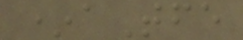*aTfe
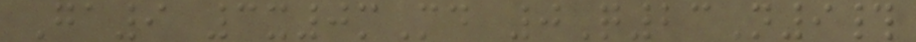Ga9 3x0mMd 0Q23N9#
